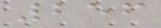256
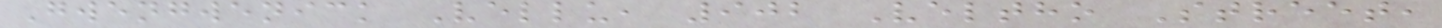Gwengwenick Vellu, 902 Veltho Street,
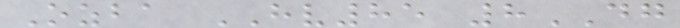Ozba HV85 8DG
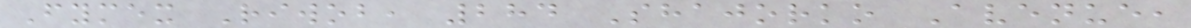Fymex Riwob, 284 Shajorko Avenue,
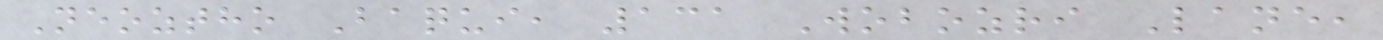Neoztho Baqui, 131 Wobozri Lane,
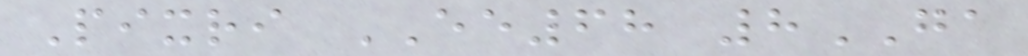Pixri EE68 8GA
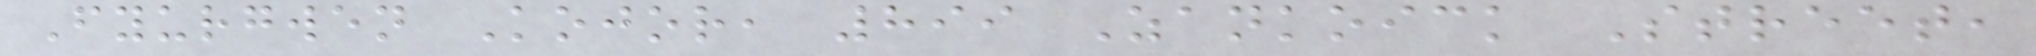Fyurgwen Kojor, 899 Zankoick Street,
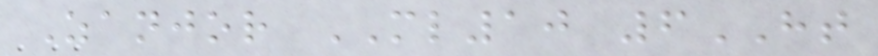Zanjor ML10 6HT
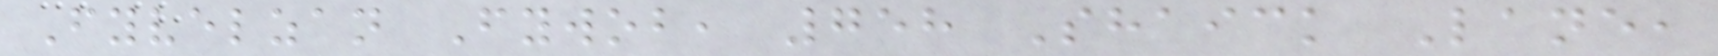Fyvelzan Fywob, 758 Shaick Lane,
